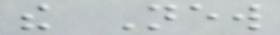the New
